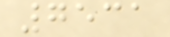7531
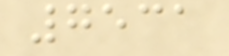7531
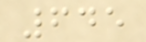645
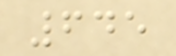645
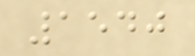1540
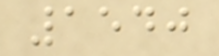1540
